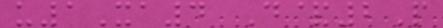u1Xa4 D&2P
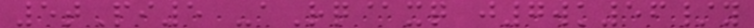5tPi5 -aRq@xq j7wk56/y
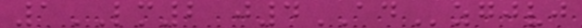1LM2 j4ADzgjvj
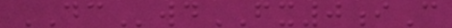DCwdFX0iC
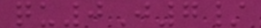qu0J7/
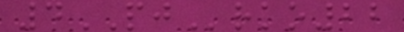4PJrko22
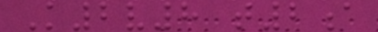K2v8 t2a
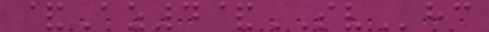&Az4&SVhc
